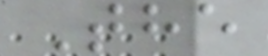The
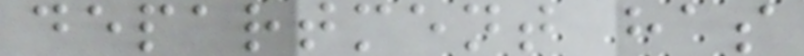department has
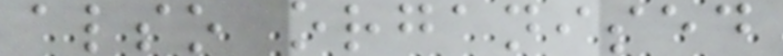also organised
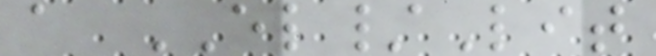a EL/Lit
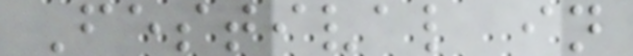Festival in
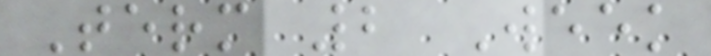Term 2 Week
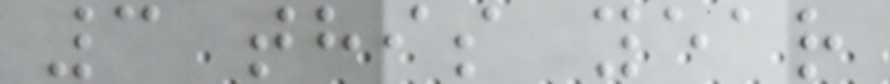3 this year
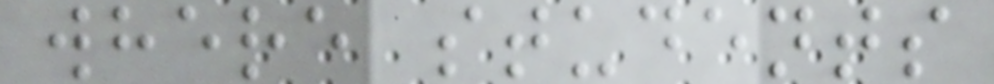where students
